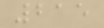215
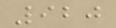920
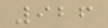926
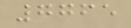7765
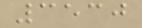3530
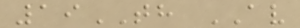19TH AV
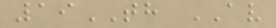19TH AV
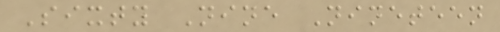Sixty Nine Nineteen
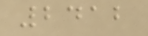2412
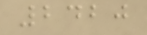2420
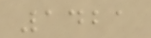1421
